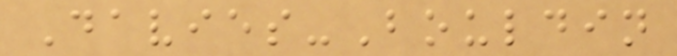Davies-Bouldin
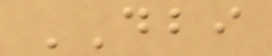DBI
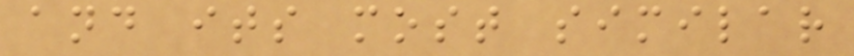and its most similar
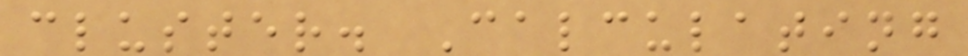cluster. Calculating
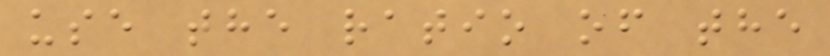use the ratio of the
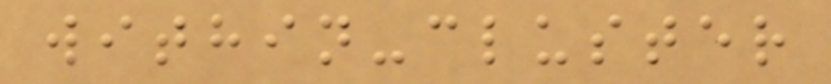within-cluster
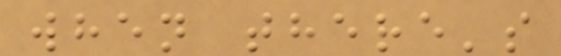when there's
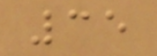35
